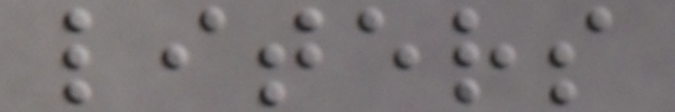liters
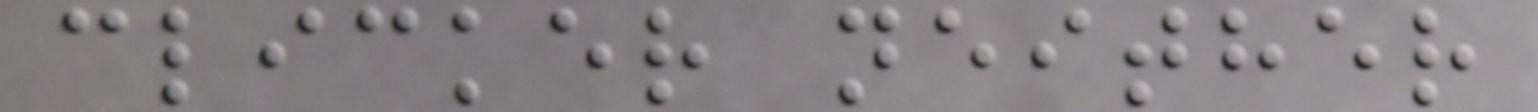clicker neither
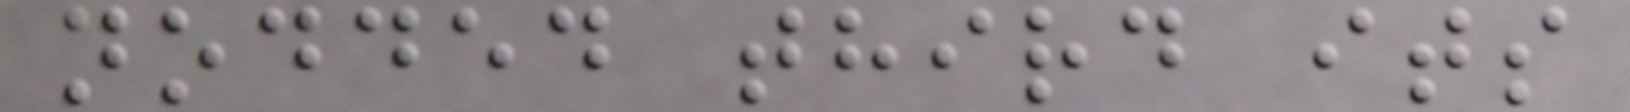nodded third its
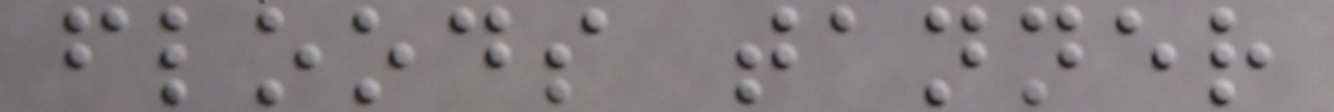floods tanner
